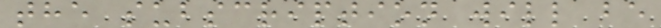the subscription will be
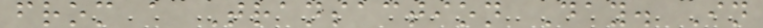from a Transaction Day. In
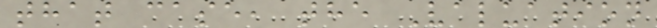that case, the Valuation
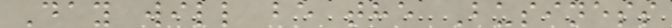Day will be the Business
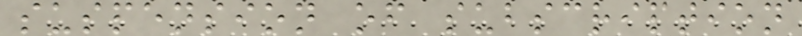suspension of subscription
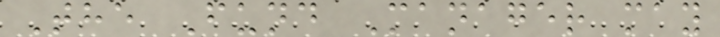The Fund Manager may
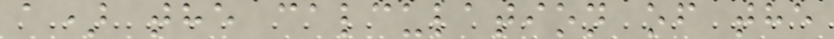a) the calculation of the
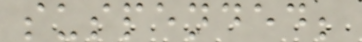suspended;
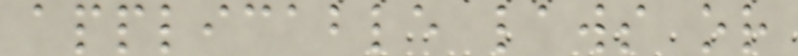applicable laws or
